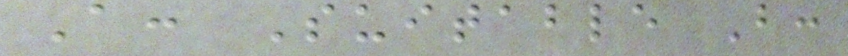A: Suitable B:
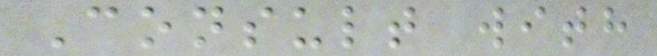Consult with
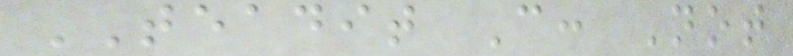TEADIT C: Not
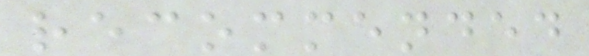recommended
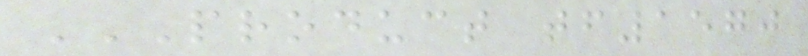PRODUCT TF1570
